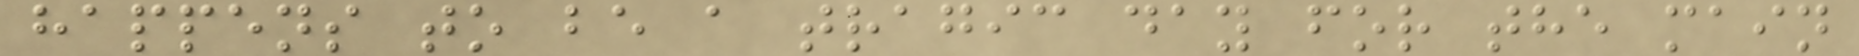happens to be a tragic day for the main
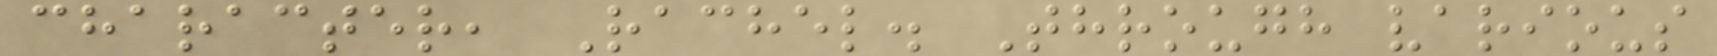character, Rachel. Through various
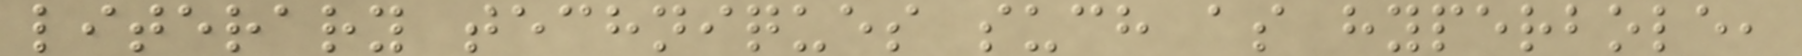literary techniques such as hyperbole,
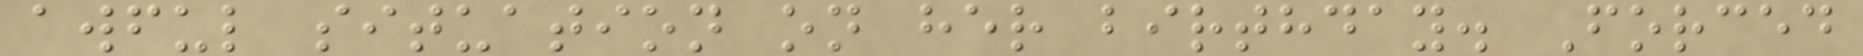awful situation on her birthday. Forced
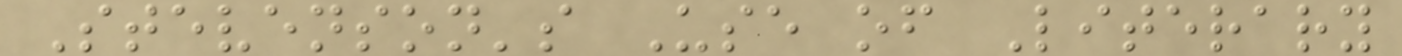Stevenson's Use of Literary
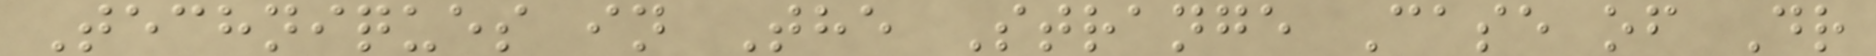Techniques in The Strange Case of Dr
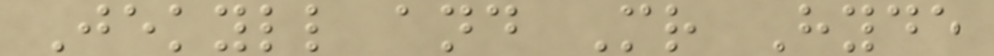Jekyll and Mr Hyde
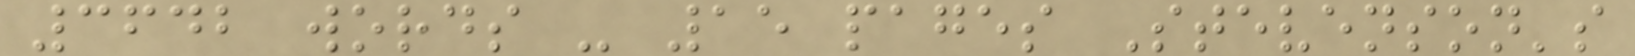3642 words - 15 pages Stevenson's
